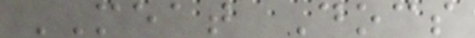MEAT Docs
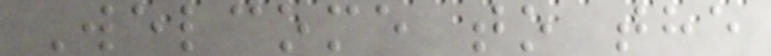Welcome to the
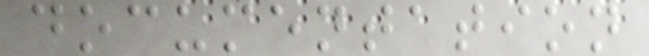documentation
